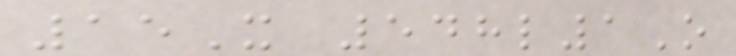15X 548l1O
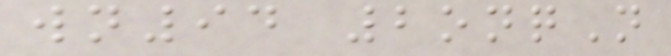wn94 2onqN
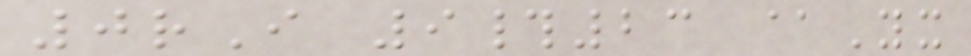0rI 9#23 @Yx
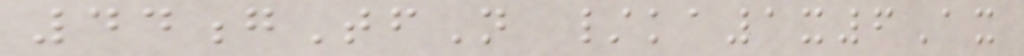44gTfN /ka1x6Ax
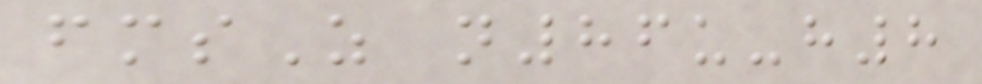fmsZ n86u-h8
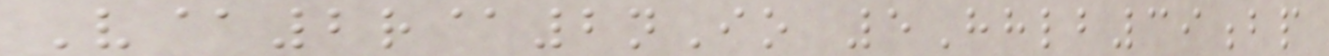V@2r@2nIo 5Hhlb39bp
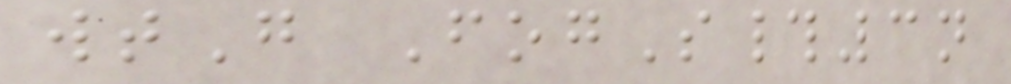wtG FogS#3n
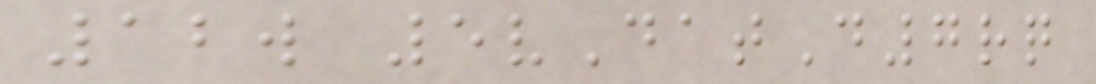12w 5vDatD7rq
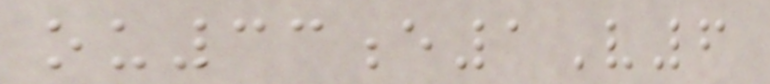ou33e1V6
